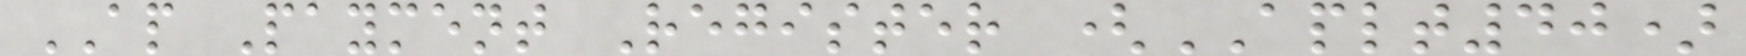AP Payment Register (APLT40)
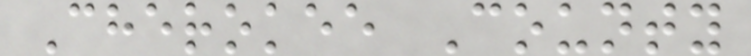Cherokee County
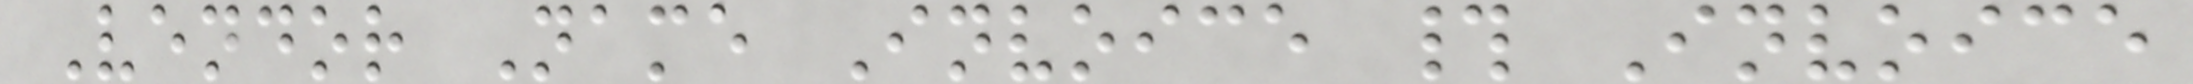Vendor Name Invoice # Invoice
